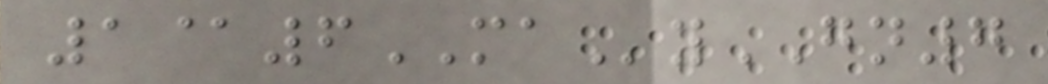1@6MAyGN7
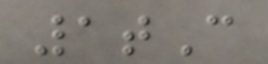1tC
